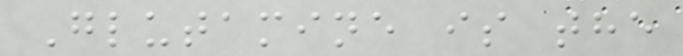Glutamine is the
